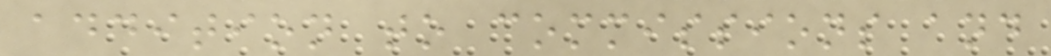addition to commissions and
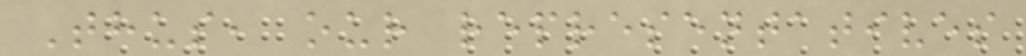Thus, our representatives
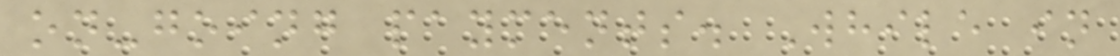on-going payments. While in
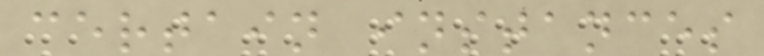certain instances
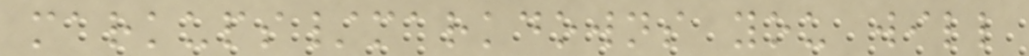markups/markdowns you will
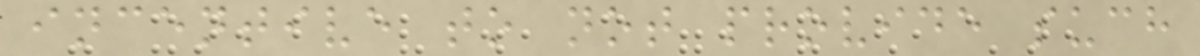incentive to not provide such
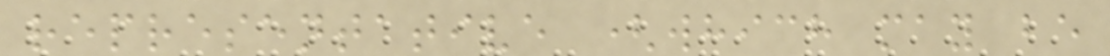representative (which may be
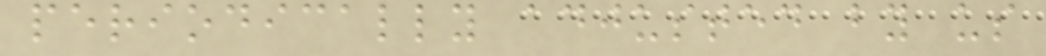periodically adjusted by us
